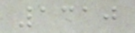1310
